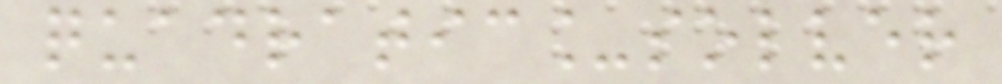quadratic_solver
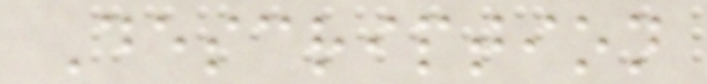Description
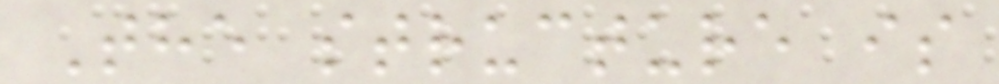The structure is
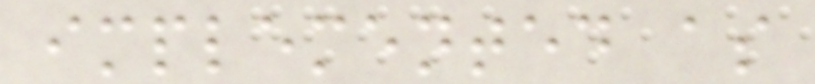implemented as
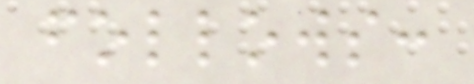follows:
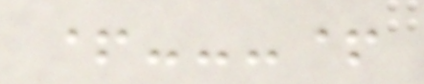+---+
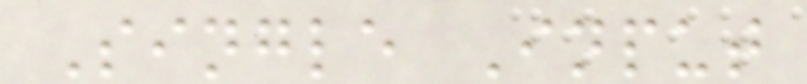Single Input
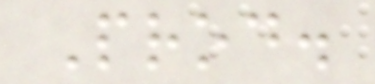Prod.
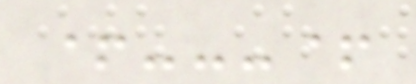+---+
